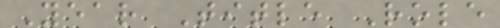Year Title Role
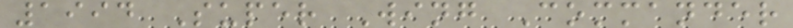1994 Super Wing Commander
